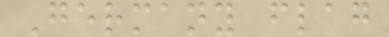Germany flag
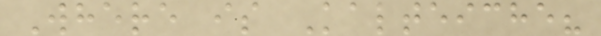Where is Kalteiche?
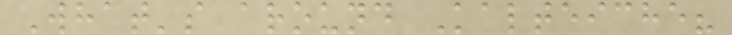What's around Kalteiche?
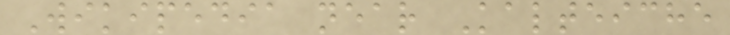Wikipedia near Kalteiche
